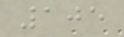105
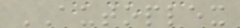AUTOPLEX
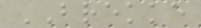BREKKE
